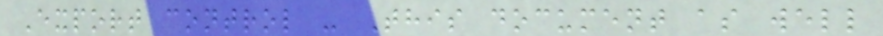Export control - This document as well
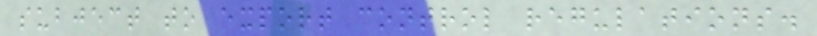subject to export control regulations.
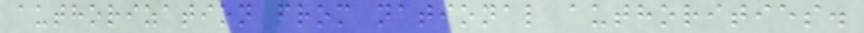authorization from national authorities.
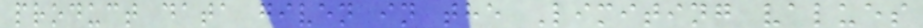product data given in the Limiting values
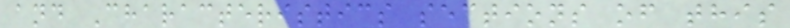and Characteristics sections of this
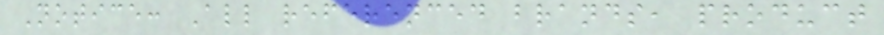Notice: All referenced brands, product
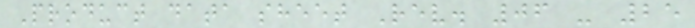Product data sheet Rev. 06 - 25
